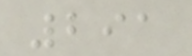291
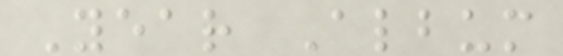Year Album
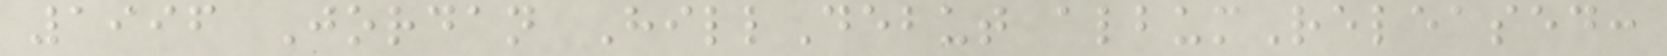1996 Jordan HillDebut albumReleased:
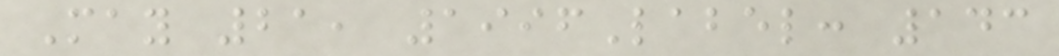May 21, 1996Label: 143
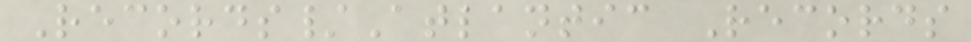Records/Atlantic Records
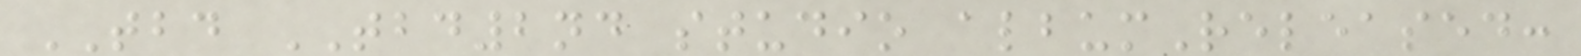TBD TBD2nd studio albumReleased:
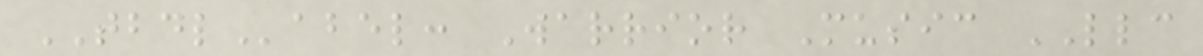TBDLabel: Warrior Music LLC
